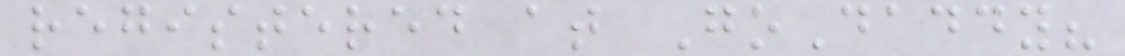registered at GoDaddy?
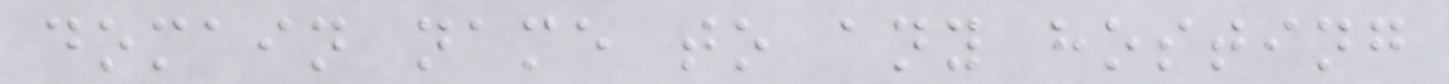domain name to any hosting
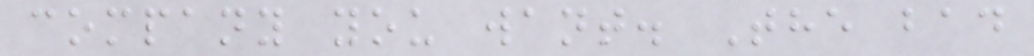company you want. The bad
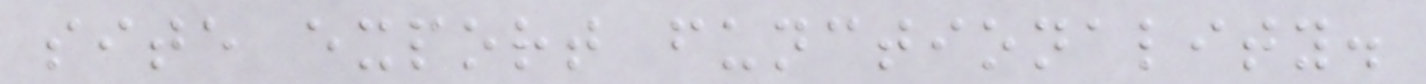site export functionality.
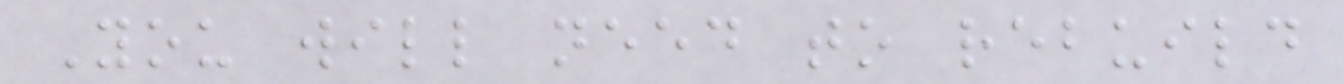You will need to rebuild
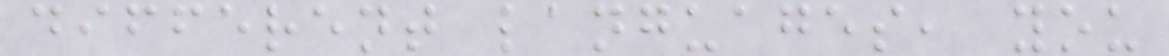different languages, you
